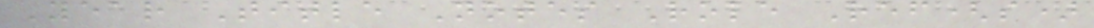Year Title Notes Role Ref(s)
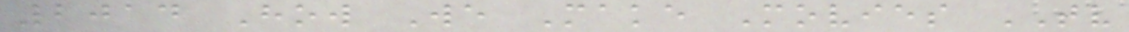2014 How We Make Movies TV
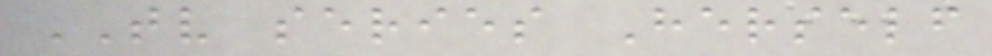TV series Herself
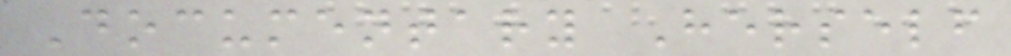Documentary Herself
